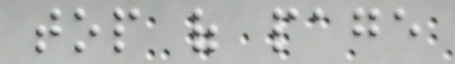top of page
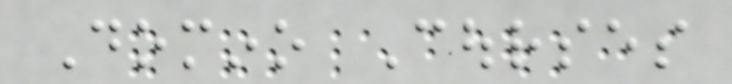Domino Courses
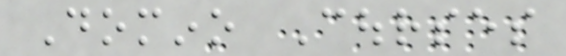Domino Courses
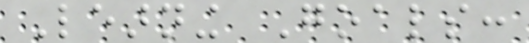Learning Goals:
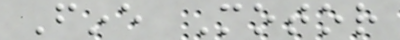Fine Motor
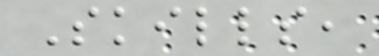Skills,
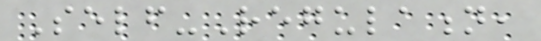Self-Regulation,
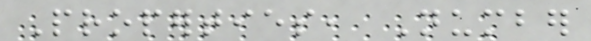Properties, Number
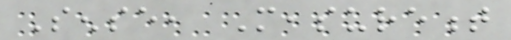Sense, Measurement
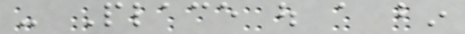- Place out a bin
